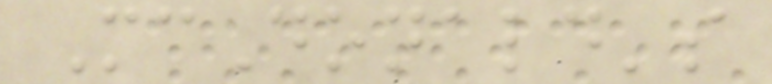McDonald's
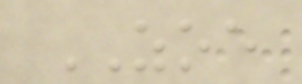ZOE
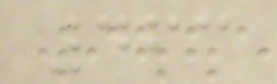463
